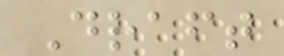Draft
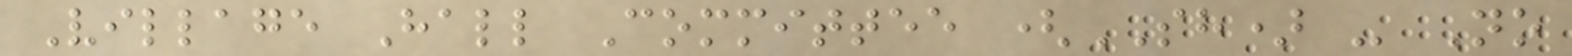Village Hall Committee (SH) - No
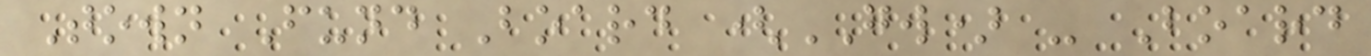Town Fund Board (GW) - Board
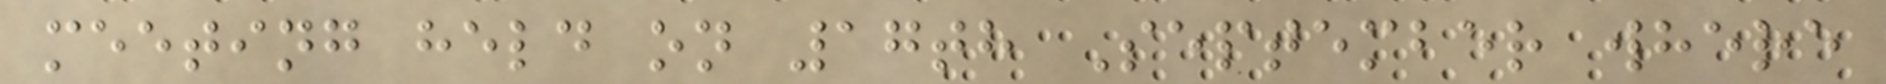meeting held on 17th September where
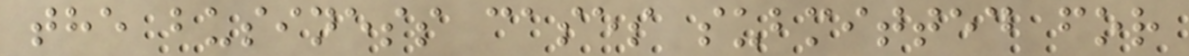the business cases submitted for
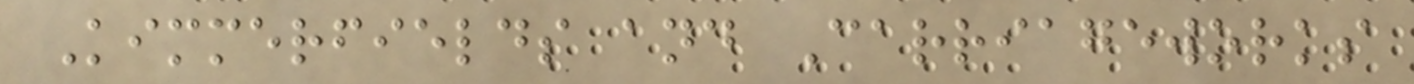Kimmerfields and Carriageworks
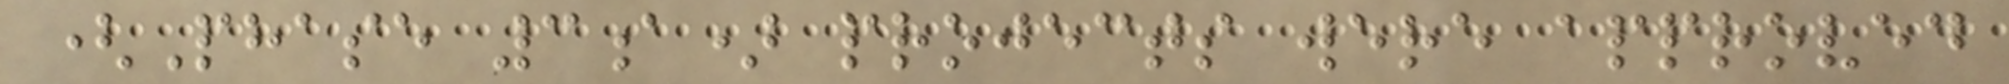(Phase 3a) projects were approved
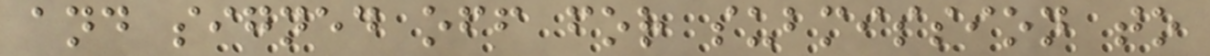and signed off for submission to
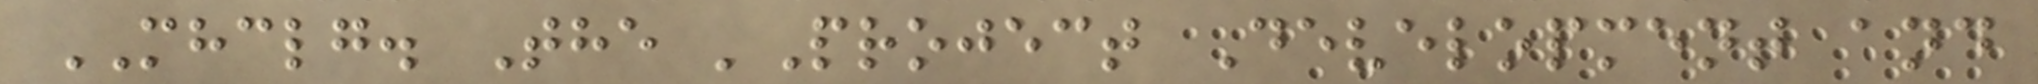MHCLG. The 'Project Development and
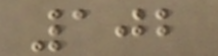102
